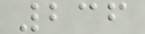236
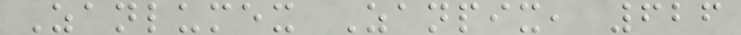Zanlumex Zanpix, 626
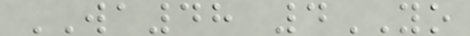WA48 4YO
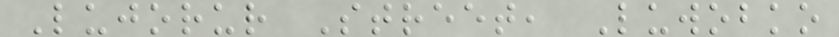Lujorur Street, Luwobko
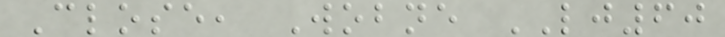Close, Wobne LJ60
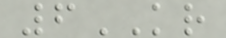6KR
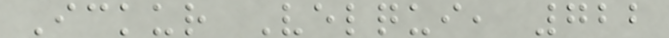Ickur Velqui, 722
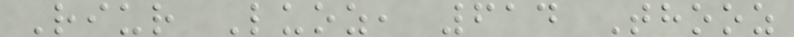Riur Luoz, 614 Thooz
